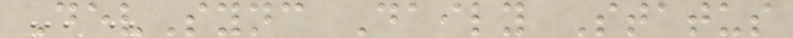DevSync Daily Status
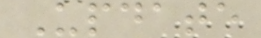Update
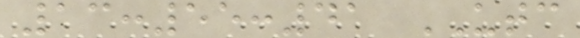13:55:41 UTC
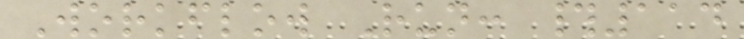Workflow Run: #114
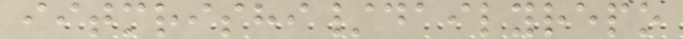iitmrishi/dailyrepo
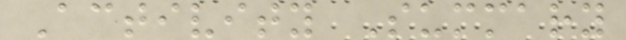Activity Summary
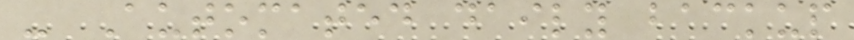- Automated daily backup
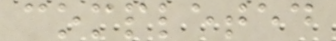completed
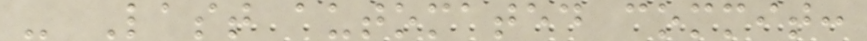- Last automated commit:
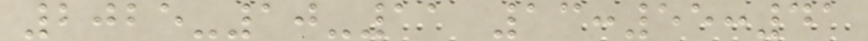2025-10-11 13:55:41
